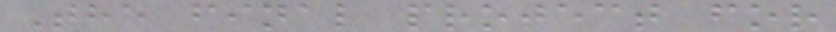The final project for
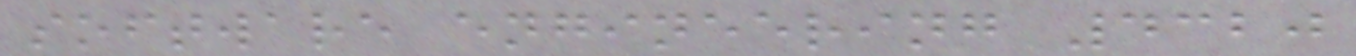software engineering 4320
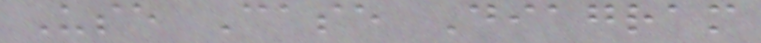Use Case Diagram
